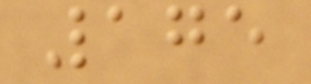175
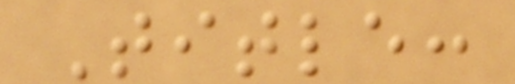Title:
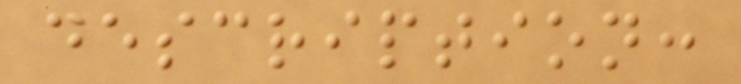description:
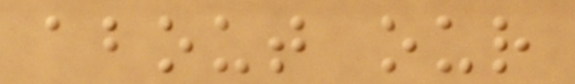about our
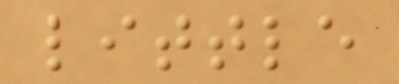little
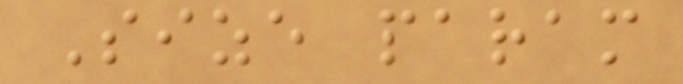Size param
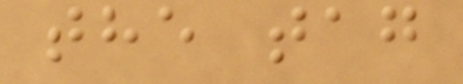the tag
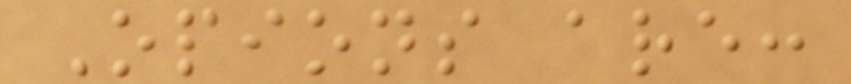Opions are:
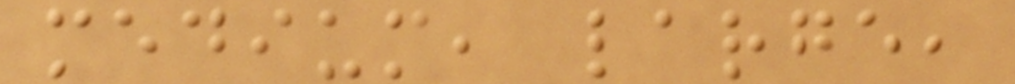medium, large,
